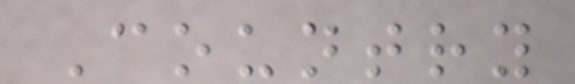Country
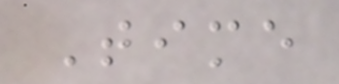Time
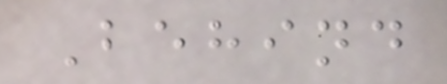Behind
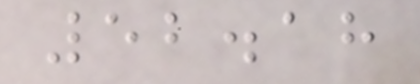52.18
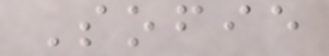Sofie
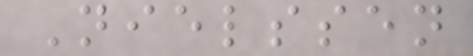Nielssen
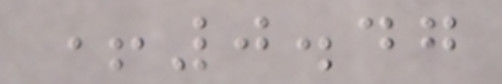+0.47
